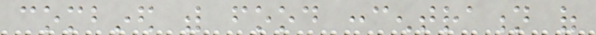combined with food concentration of
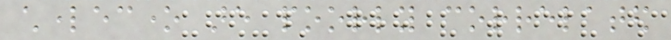chlordecone are poorly correlated
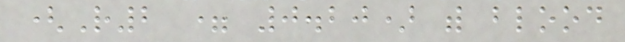(R2 = 0.20) with blood
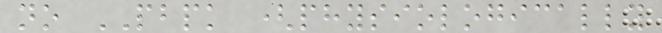no PBPK (physiologically
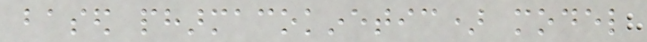based pharmacokinetic) model
